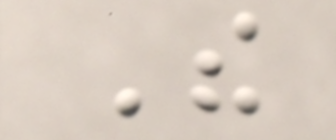The
